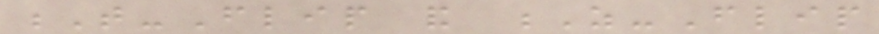T-Flip and Z-Flip
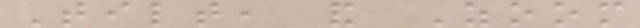Tilt, and Zoom
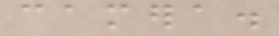camera.
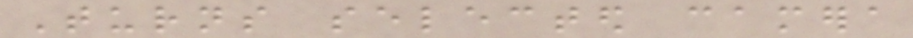Turns selected camera
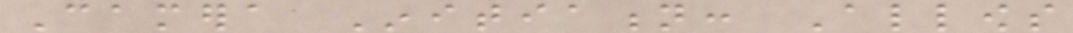Camera Initiation: Allows
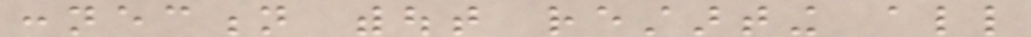connection without restarting all
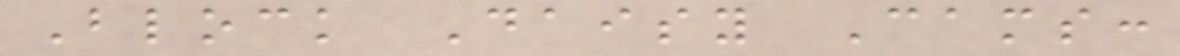Block Daisy Cams:
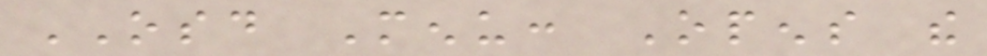OSD Menu: Opens the
